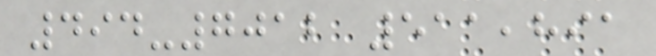494-7012 511,891
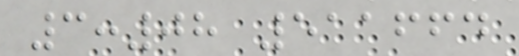3:08 511664
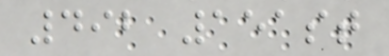492 151st
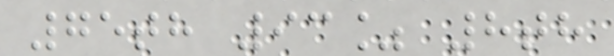75th 93% 8th
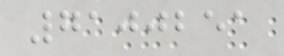7100251
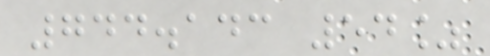744.143 54%
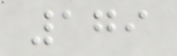179
